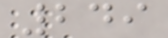249
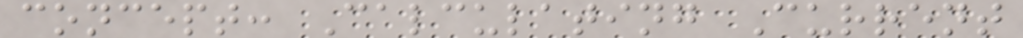concept: Calculating Current
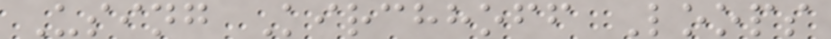Using Kirchhoff Loops
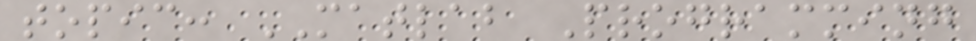topic: MATLAB Programming
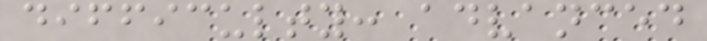difficulty: advanced
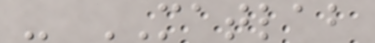- MATLAB
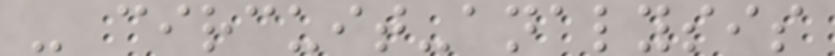- circuit-analysis
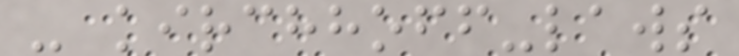- kirchhoff-laws
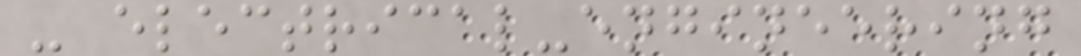- electrical-engineering
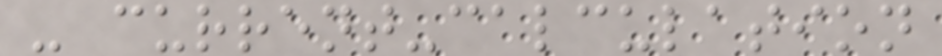- current-calculation
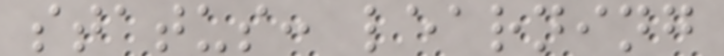status: learning
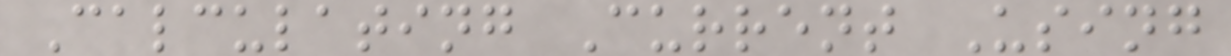Calculating Current Using
